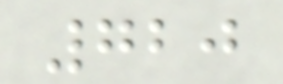720
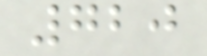720
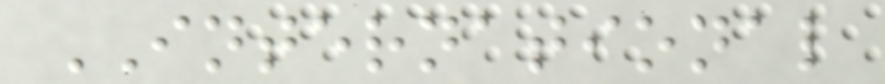INTERNATIONAL
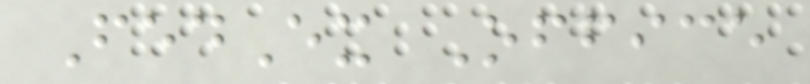FedEx Office
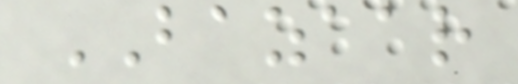BAZAAR
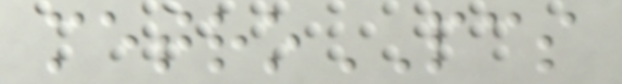metroPCS
